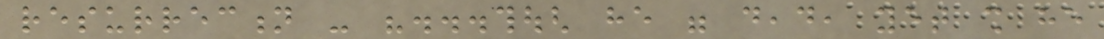resurrection - "...though he were dead, yet shall he
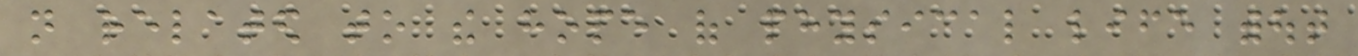not related to the hope of physical life without
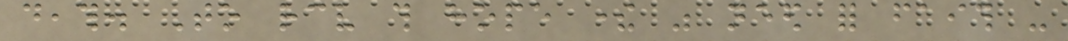death. To receive this hope there was need for faith -
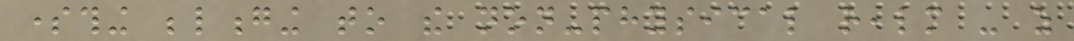something belonging to the non-physical realm - as
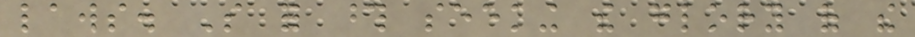laws. So for those seeking the glory of the
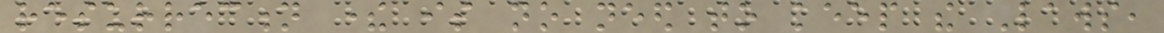resurrection there is no need to keep the Laws,
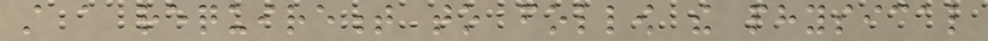still a requirement to follow the physical
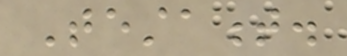Testament.
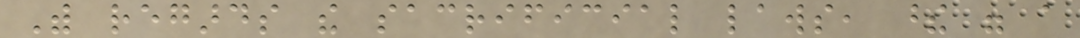With regards the sacrificial laws, these were a
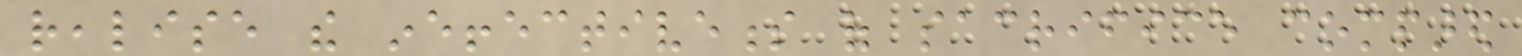realise the ineffectiveness of sacrifice compared
